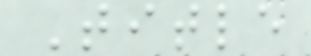Title
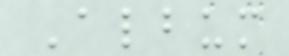Album
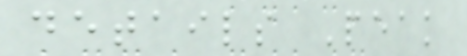details Peak
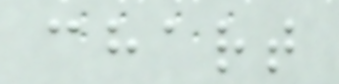chart
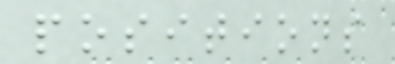positions
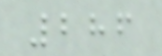286
